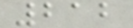212
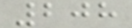208
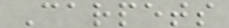Carpets
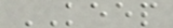KEEP
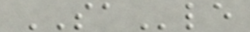SAle
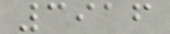3916
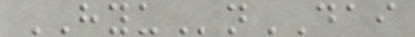HYUnDAI
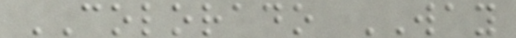COLORADO WAY
